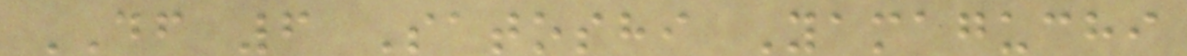DF 6 Satoshi Yamaguchi
